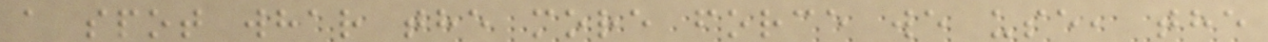a spot whar the more force we use, the
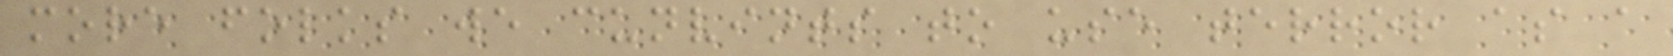more folks we cunvints to use terror as a
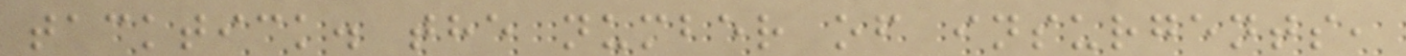tacktick. the number of insurgents,
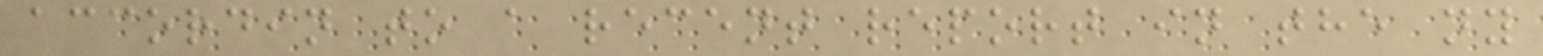accordin to a recent report in the ny
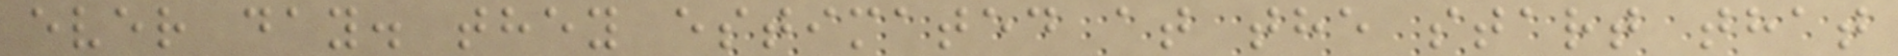ever day. they estimated at the start that
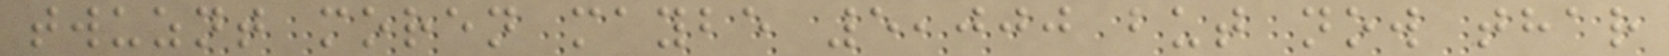twuznt moren maybe 5,000 but now thar
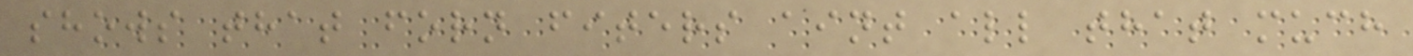shows that forn fiters aint all that much
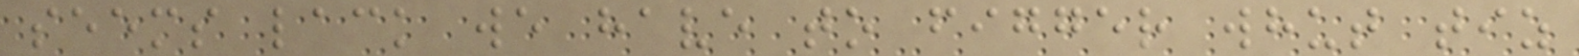seems lack we have to figger whut tiz
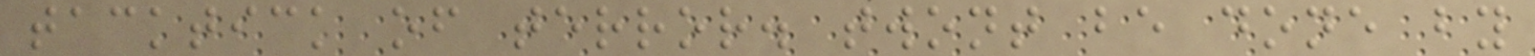tacktick of terror. twont be done by
